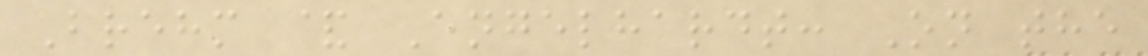Brehm & Engelhardt: On the
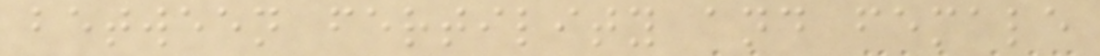between fertility and female
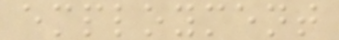employment
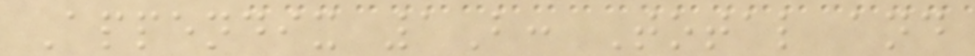Appendix 1B: Total and
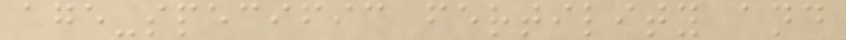age-specific fertility and
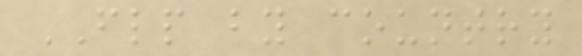FLP by country
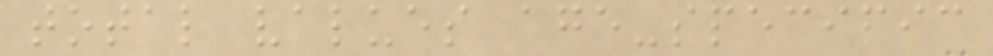total values age-specific
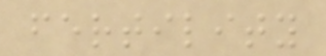fertility
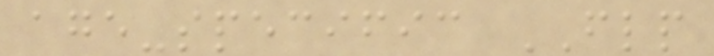age-specific FLP
